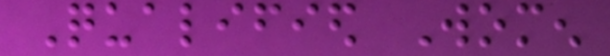Qualified Women
